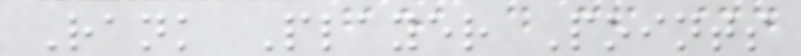Rank Player Points
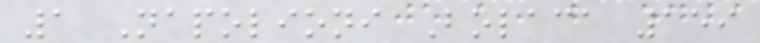1 Napolioni Bolaca 159
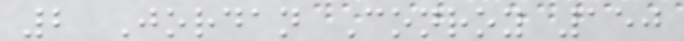2 Jordan Conroy 150
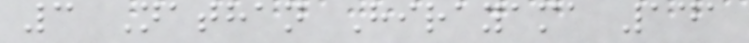3 Nathan Hirayama 141
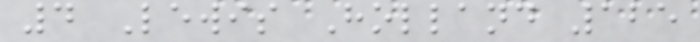4 Lewis Holland 125
